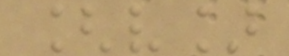[v]
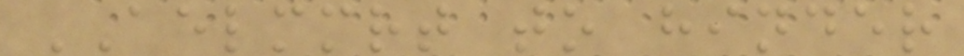AELMMRT to hinder
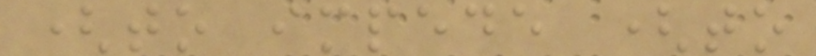(to impede (to
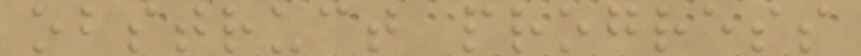obstruct progress
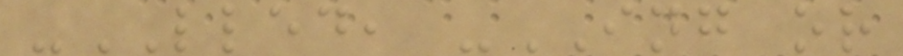-LLED, -ING or
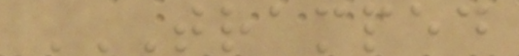TRAMPED
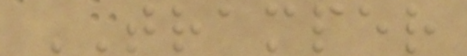TRAMPER
